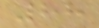88
